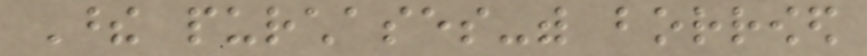These purchases-with borrowed
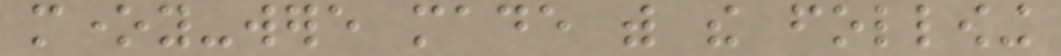money-were made with the following
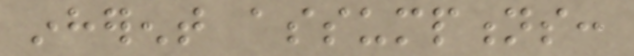inherent assumptions:
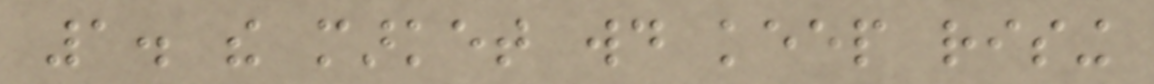1. the market would keep rising
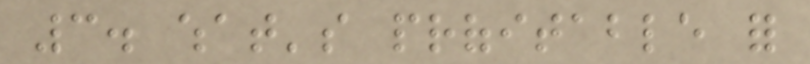3. what's profitable for
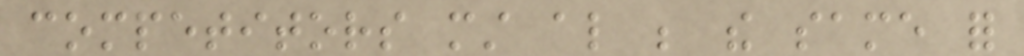competitors must also be the same for
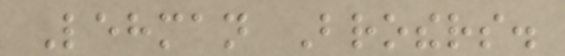Lehman Brothers.
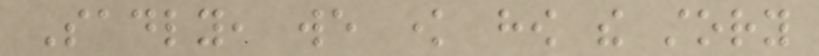Sadly, we know how the story
